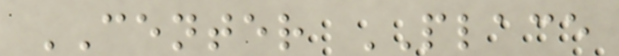CENTER PLACE
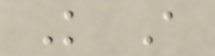K A
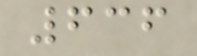636
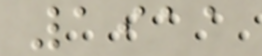1911
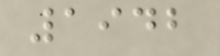1942
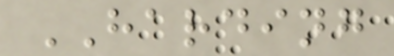HARDING
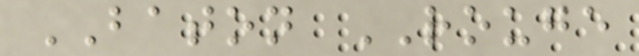BATON ROUGE
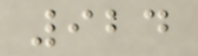924
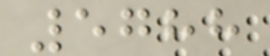5788
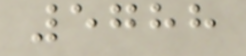5788
